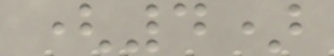(4)
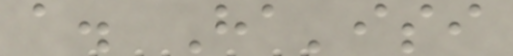a. Ha'isi
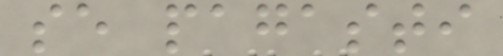se pagasti
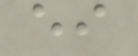ei
